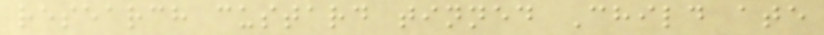research custard tinned Child ate
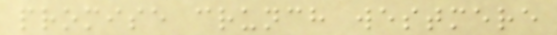promise crunch westmere
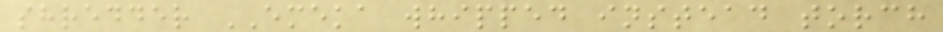shredder EMEKA whipped instead torch
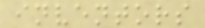inventors
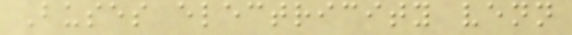Buses electricity venn
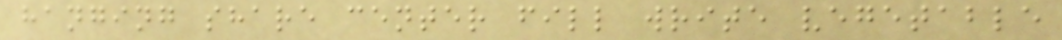hanging share center fill write vegetable
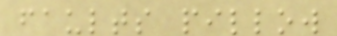faults pillow
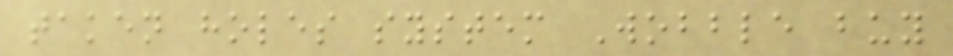taken holes system Wobble buy
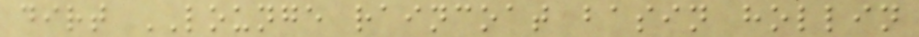dirt LOUNGE raincoat basin hollin
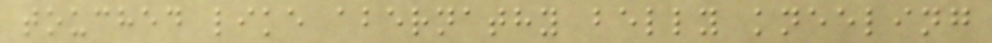touched like abernathy belly kneeling
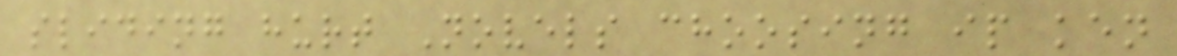sliding hurt Novels choosing ip ken
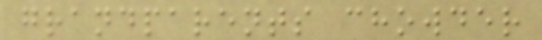grandparents chowder
